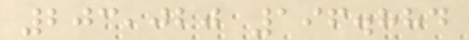203,020 196.884
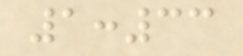1:33
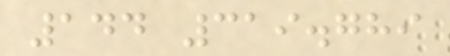144 319.789
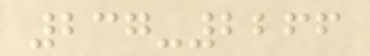237-2266
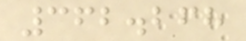362.268
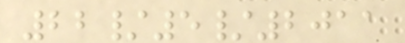22/5/2011
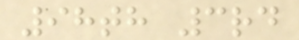98th 3rd
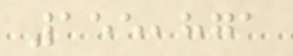155,871
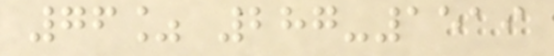76% 287-1519
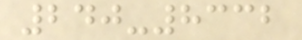240-8332
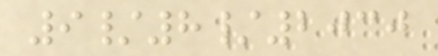9/8/2030
